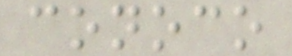conoco
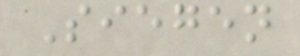Siegen
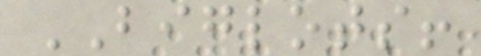BIGLOTS!
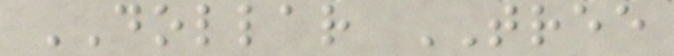DOLLAR TREE
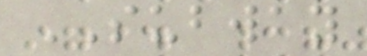SUBWAY
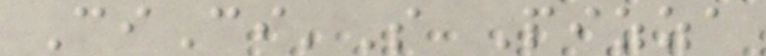CiCi'S Pizza
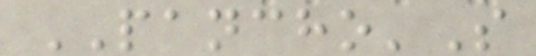PANCHO'S
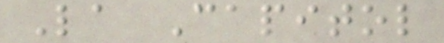La Capitol
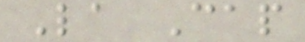La Cap
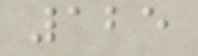125
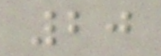20
